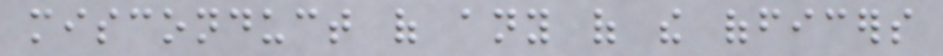misconduct of any of the officers
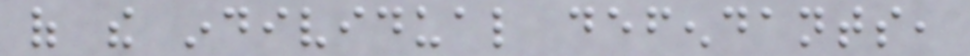of the individual defendants,
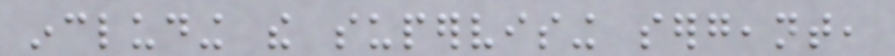including the supervising sergeant,
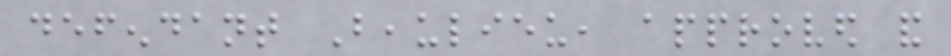defendant Beaulieu, approved and
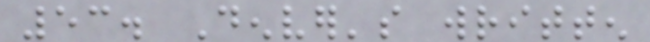53. Denver's written
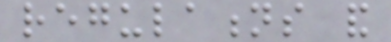regulations and
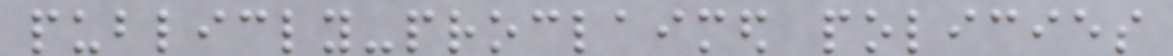publicly-proclaimed policies
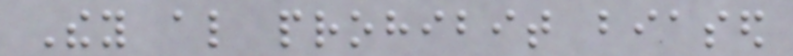They also prohibit biased
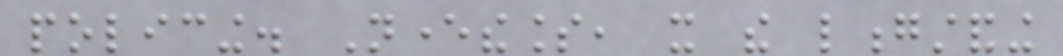policing. Nevertheless, it the longstanding
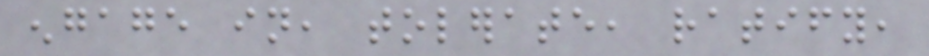engage in, tolerate, ratify,
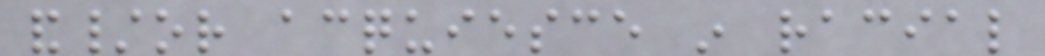and/or acquiesce in racial
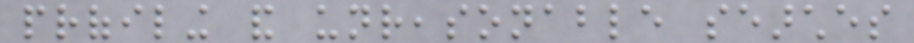profiling and unreasonable searches
